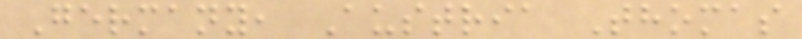Germany, Austria Thomas
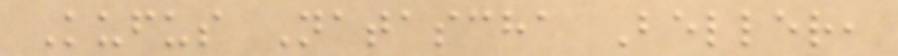Kufus Natascha Beller,
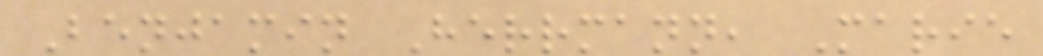Benjamin Herrmann, Marie
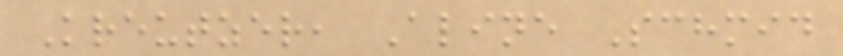Kreutzer, Aline Schmid
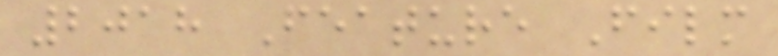2018 Feature Film
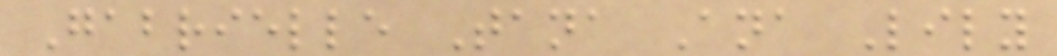Gabrielle Tana Ana Lily
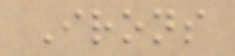Irons
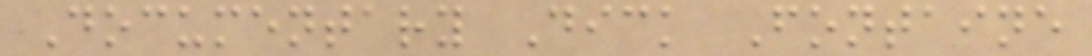Documentary Dick Fontaine
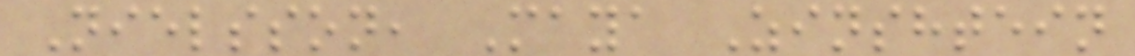Nielsson, Maya Zinshtein
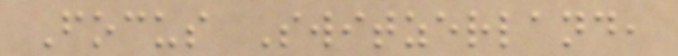Focus Switzerland,
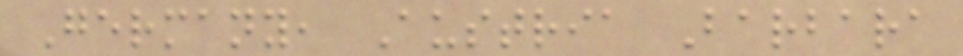Germany, Austria Barbara
